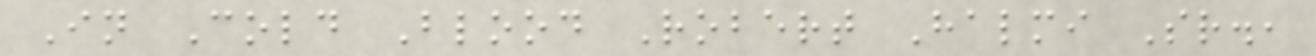In Cold Blood Robert Halmi Sr.,
